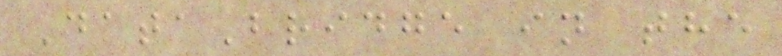DataBridge in the
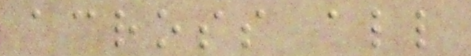across all
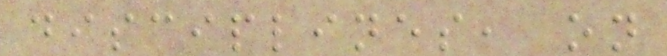disciplines, on
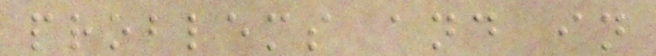problems and in
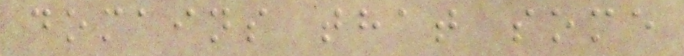domains that some
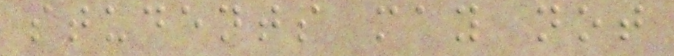students may not
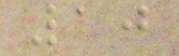10
